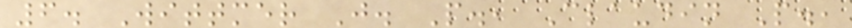6. Wittmer J. P., Claudin P.,
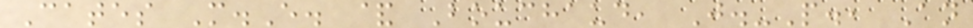Cates M.E. & Bouchaud, J.-P., An
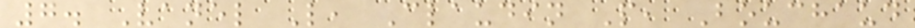7. Vanel L, Claudin P, Bouchaud
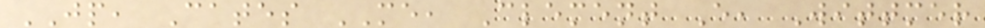JP, Cates ME, Clement E, Wittmer
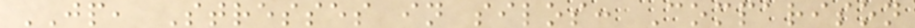JP, Stresses in silos: Comparison
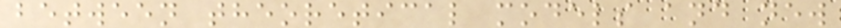between theoretical models and new
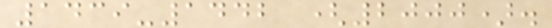1439-1442 (2000).
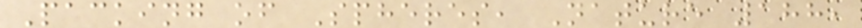Packing of Spheres, Nature 188,
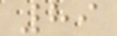89
